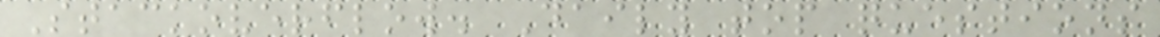Stackoverflow. Daily top questions
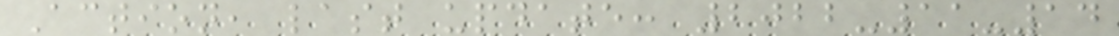Action, last update: 2022-11-14
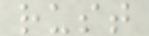rust
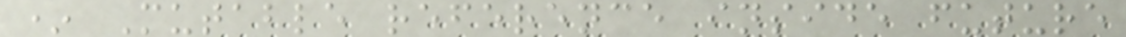* Mutable reference inside future
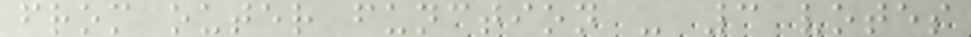from outer function - 3 votes
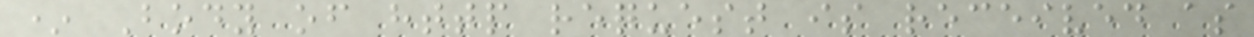* Body of http request is received as
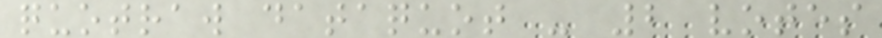quotraw dataquot - 2 votes
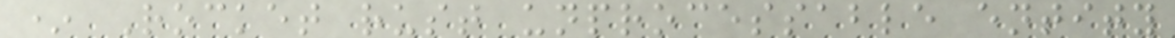* Rocket rust unprocessable entity
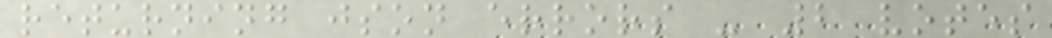returning json errors - 2 votes
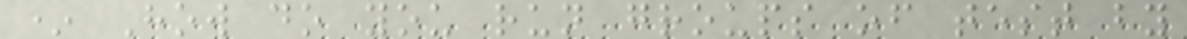* How do you run groups of test by
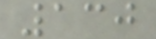130
